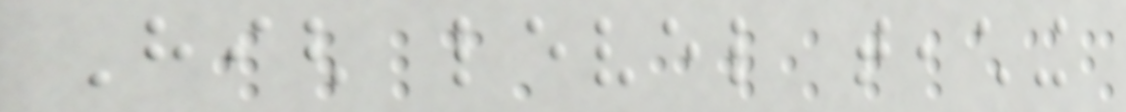High level teaching
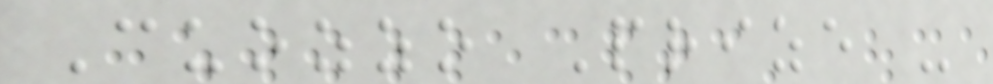Cuozzo Prize -
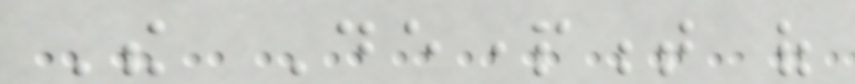The Department of
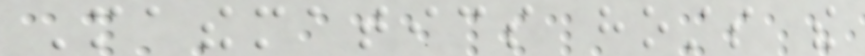Mathematics hosts the
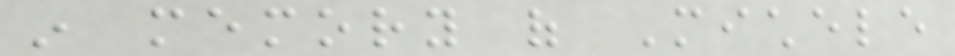in memory of Michele
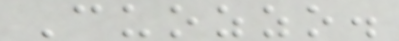Cuozzo.
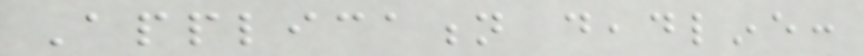Application deadline:
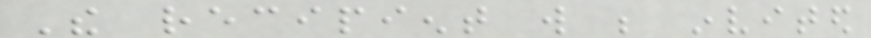The recipient will be invited
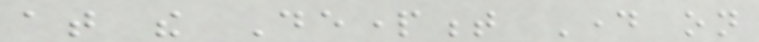at the Department Day on
